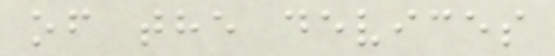of the devices
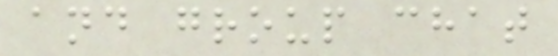and group chat
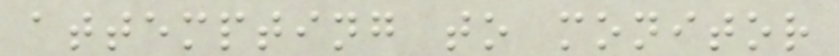attempting to monitor
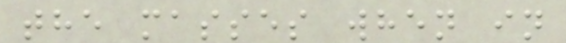the masses when in
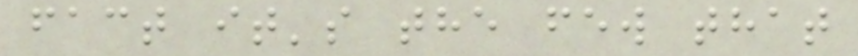fact it's the few that
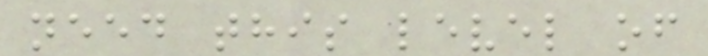need this level of
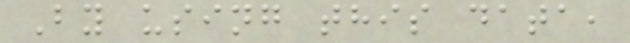By using this data,
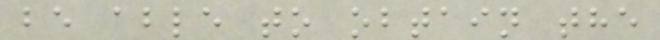be able to obtain the
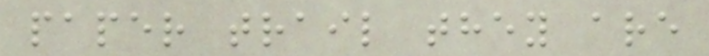paper trail they are
